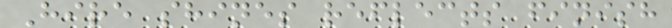Hire shines reflects finish
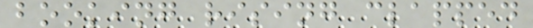booking rising clapped
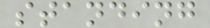standing
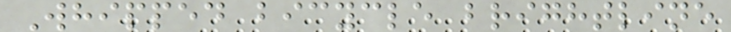Whipped bicycle brightline
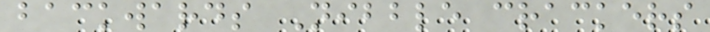backwards Nibble crackers
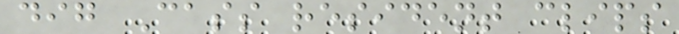dig Cass resident clips
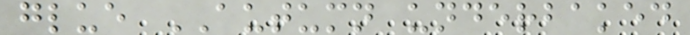glue AUTUMN underbaked
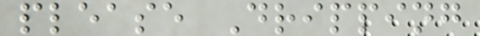please Dripping
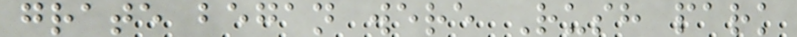grate began were Rush park
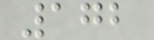172
